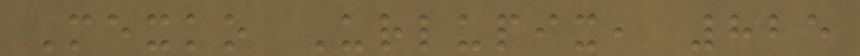Mexko Urlupix, 825
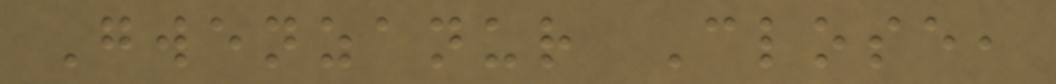Gwenzanur Close,
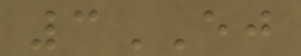3EJ
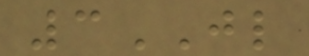3JL
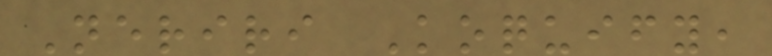Neriri Koquify,
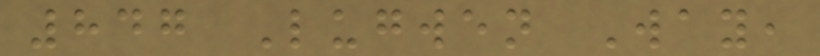847 Lugwen Way,
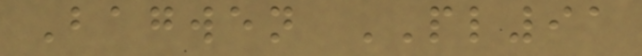Bagwen PL91
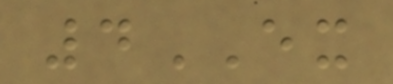4EX
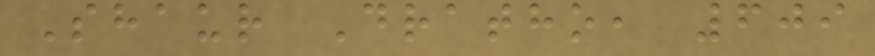Shaur Dratho, 609
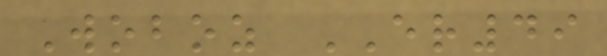Woboz ER49
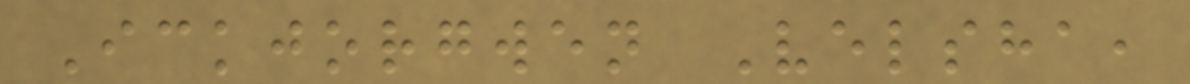Ickjorgwen Velsha,
